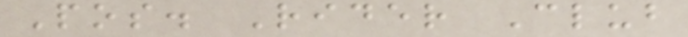Pos. Rider Club
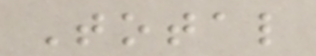Total
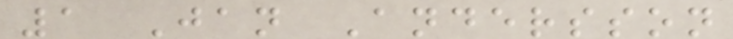1 Jan Andersson
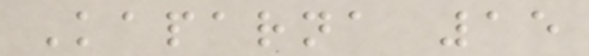Kaparna 15
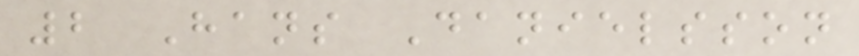2 Hans Danielsson
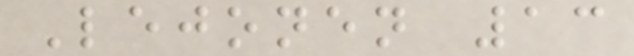Lejonen 13
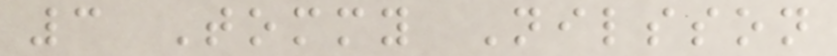3 Tommy Nilsson
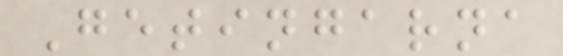Getingarna
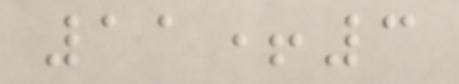11+3
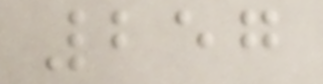257
